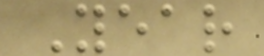Year
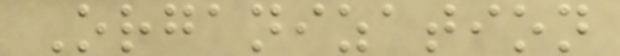Organization
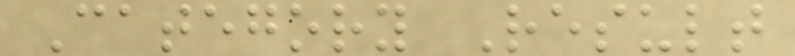Category Result
